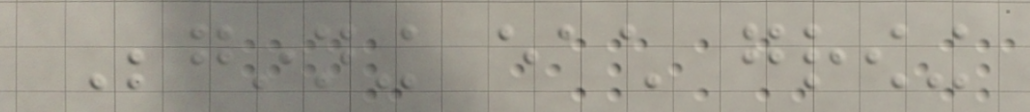Beginning each growing
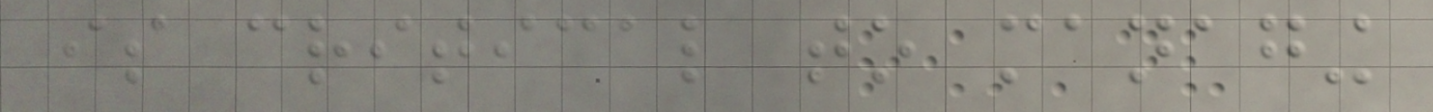is critical to managing
